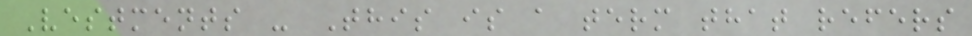Vestments - This is a term that refers
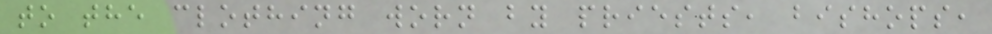to the clothing worn by priests, bishops,
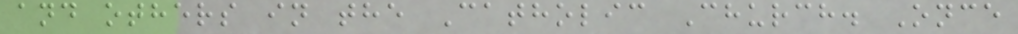and others in the Catholic Church. Once
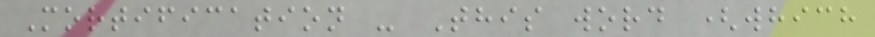Mortification - This word (which
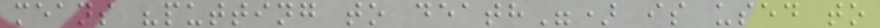means "putting to death") is used to
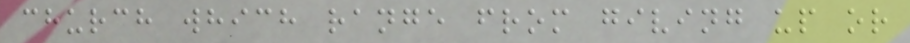church which range from giving up or
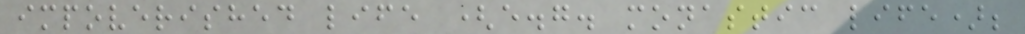impoverished life (e.g. monastic life);
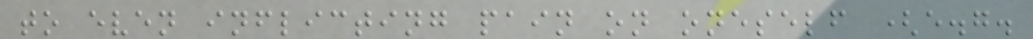to even inflicting pain on oneself (e.g.
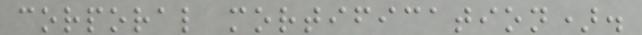corporal mortification).
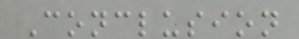Conclusion
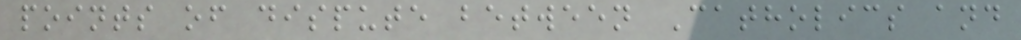points of dispute between Catholics and
